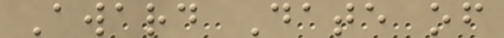Award Date of
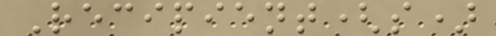Recipient(s)
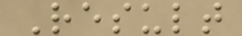Result
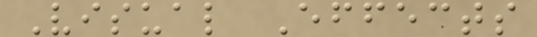Visual Effects
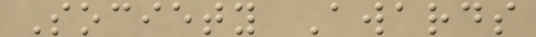Society Awards
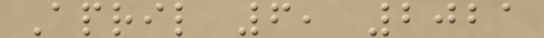April 6, 2021
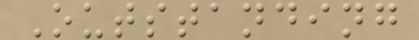Outstanding
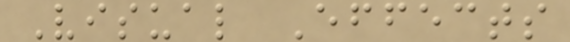Visual Effects
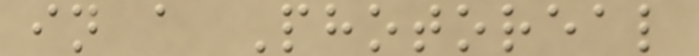in a Photoreal
